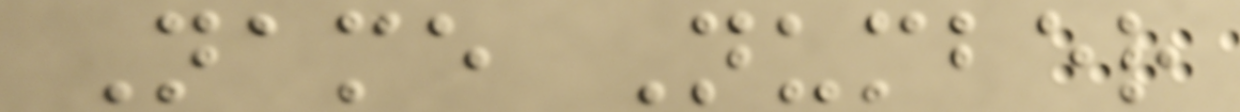Name Number
